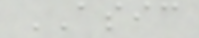ASIC
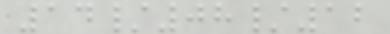14/08/12
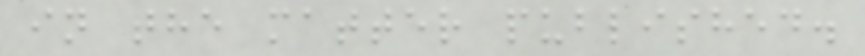in the matter published.
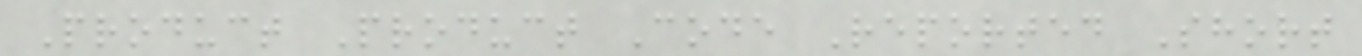Product Product Code Reported Short
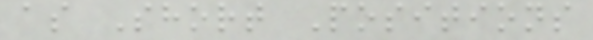as Short Positions
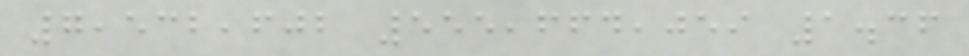7,532,602 555,664,059 1.36
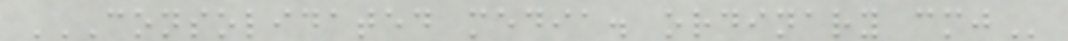CONSOLIDATED MEDIA. ORDINARY CMJ
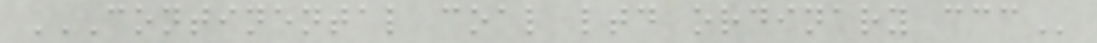CONTINENTAL COAL LTD ORDINARY CCC
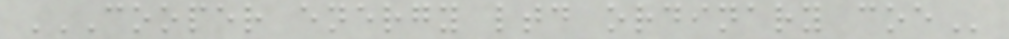COOPER ENERGY LTD ORDINARY COE
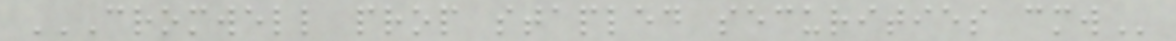CROMWELL PROP STAPLED SECURITIES CMW
